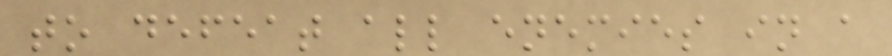to defeat all enemies in a
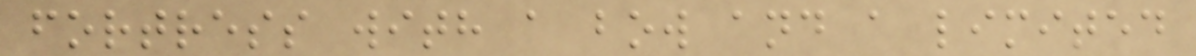fortress with a bow and a limited
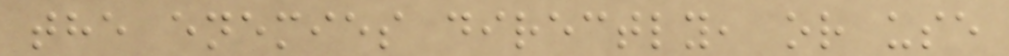the enemies directly, or use
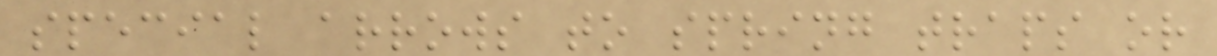special arrows to spring traps or
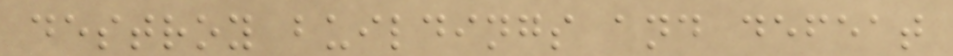destroy buildings and defeat
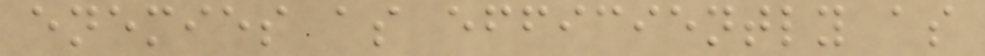enemies as efficiently as
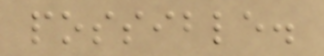possible.
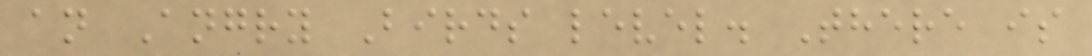an Angry Birds level. There is
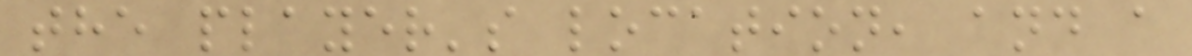the player's location, and a
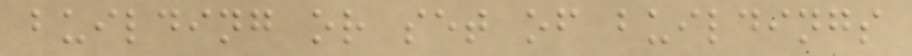building or set of buildings
